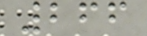266
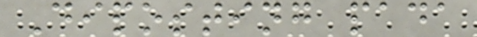Diposting pada
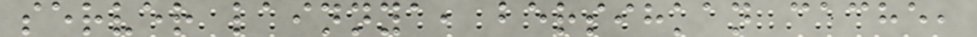server lainnya, bersihkan cache,
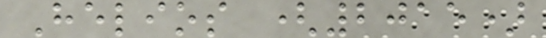Helios (2015)
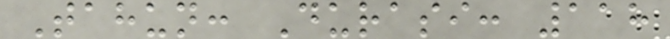Tahun: Durasi: 118
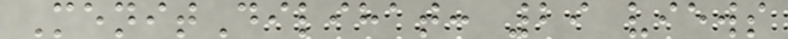MenitDilihat: 29 views
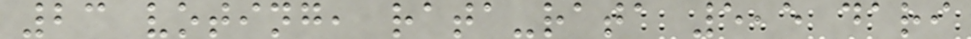23 voting, rata-rata 5,5 dari
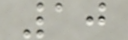10
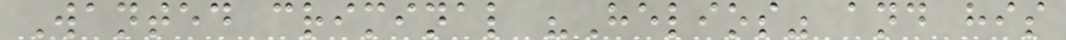Wanted criminal "Helios" and his
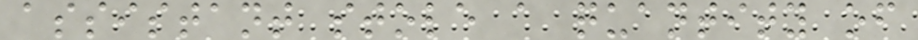assistant stole a quantity of
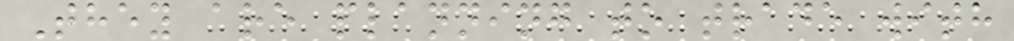They are planning to trade with
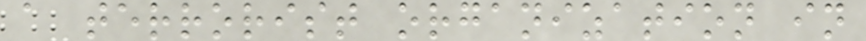a terrorist organization in
